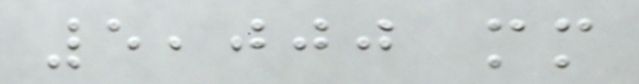5,000 mm
